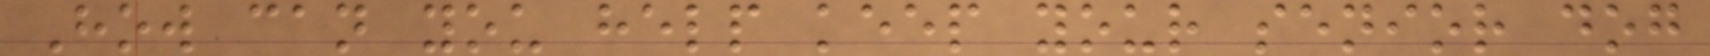How can you help keep your senior dog
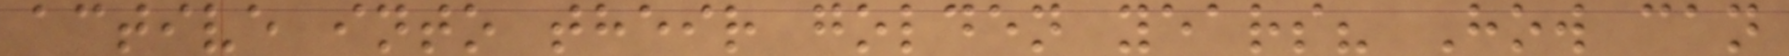active into their golden years? How can
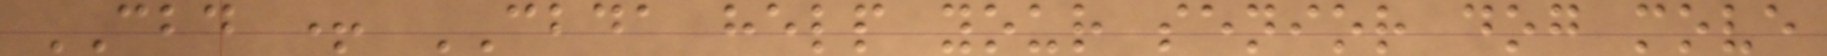CBD + CBDA help your senior dog move
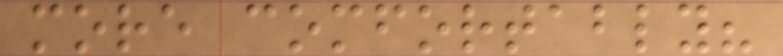more comfortably?
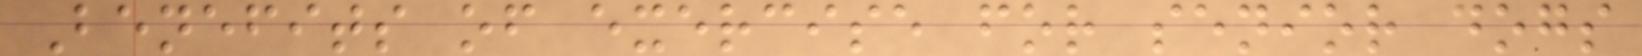Benefits of exercise for senior dogs
